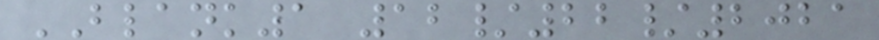BLANK1 12/22/2021
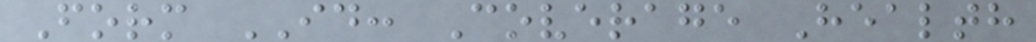Form ID: Coverage Health
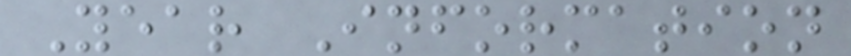Year Information
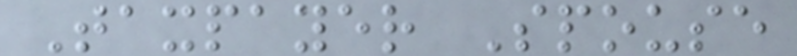Taxpayer Spouse
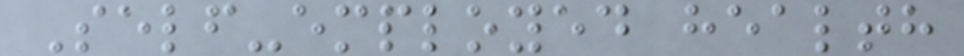Self-employed health
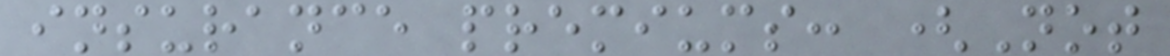insurance premiums: (Not
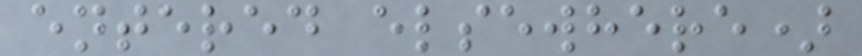entered elsewhere)
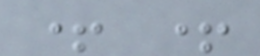+ +
